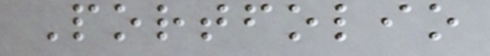Portfolio
